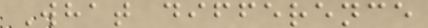What difference
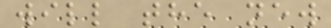will the new
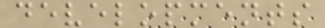developments
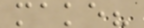make?
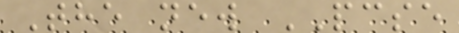The new PCSE
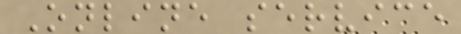Online service
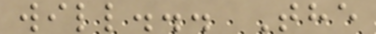will... The
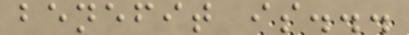benefit is...
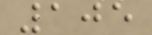105
